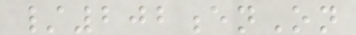/202enOn
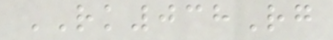RK038Rg
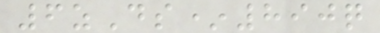6zDs*890q
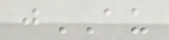jAU
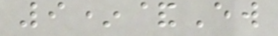9*&Ew
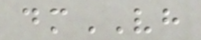dmVH
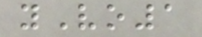yVo1
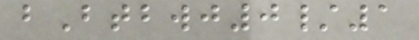bBtbwj0/1
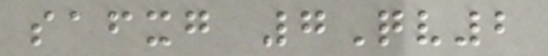safxg 7Qv2
